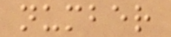number
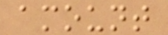amount
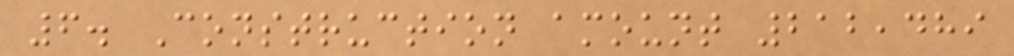6. Construction amount 212,489
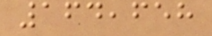164,658
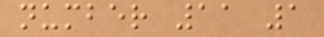number 11 1
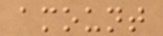amount
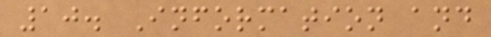10. Information and
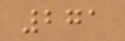271
